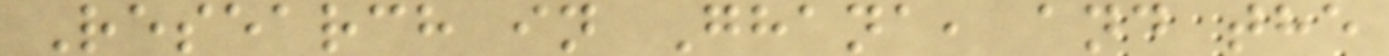Research in Ghana, and the
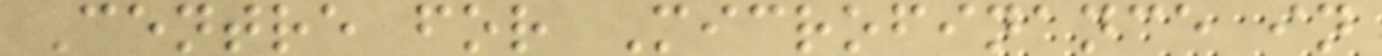Centre for Microfinance in
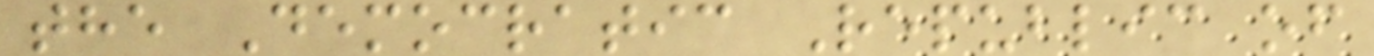the Democratic Republic of
